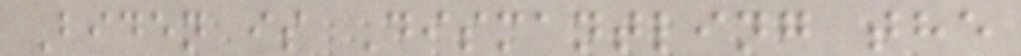Biden is Dismantling the
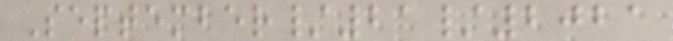September/21/2021
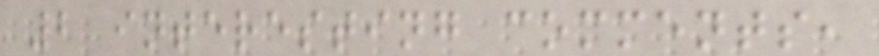2 interesting comments,
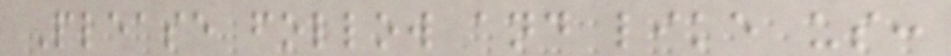Please follow and like us:
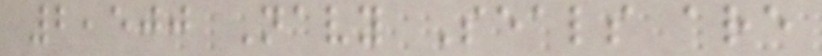2,500 Navy Seals are
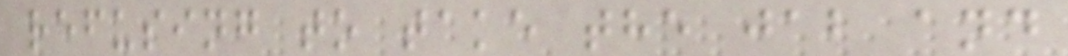refusing to take the jab and
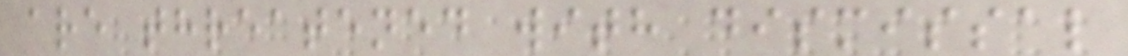are threatened with dismissal
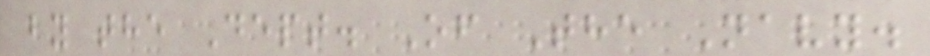by the Dept. Of The Navy.
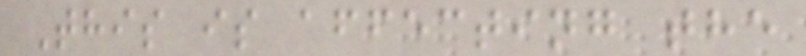This is affecting the
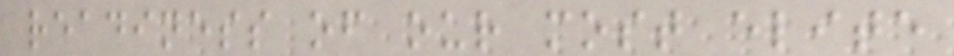readiness of our most elite
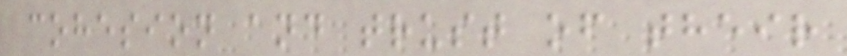cohesion and trust of their
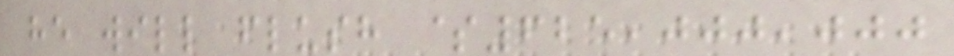he will flush $625,000,000
